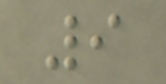9
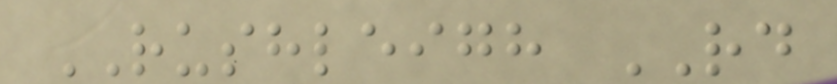RUSHLEIGH RD
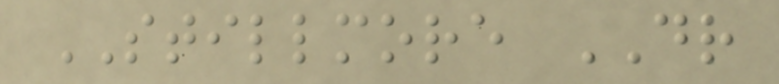STILLMORE DR
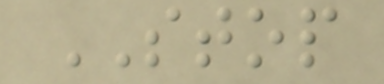STOP
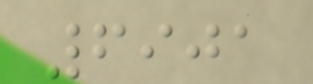6901
